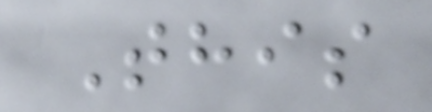This
